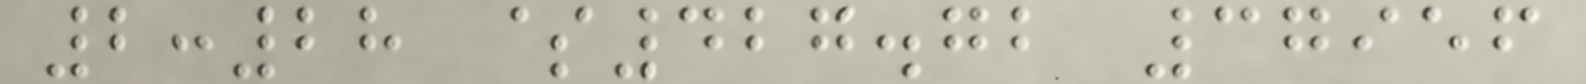2:28 $427.72 37956
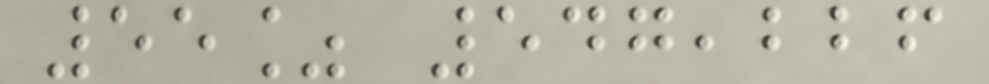55% 547,226
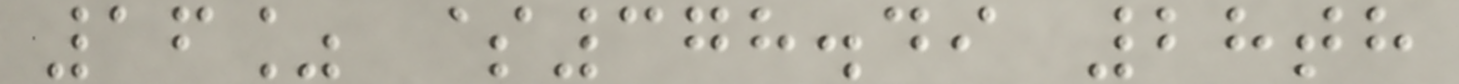16% $378.49 28th
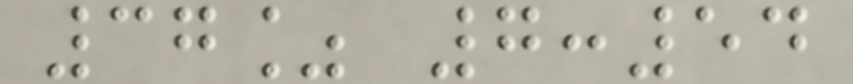37% 7:54
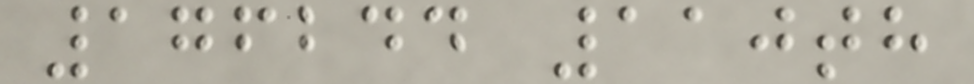176244 110th
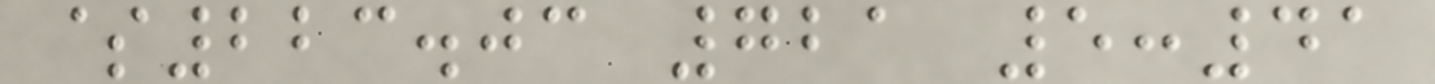$223.03 721 5:41
